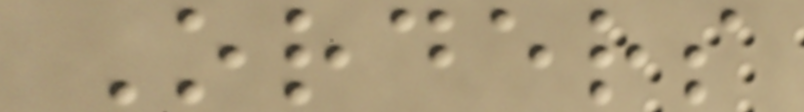Orders
